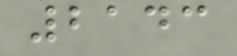2143
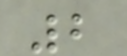2
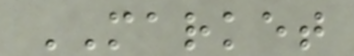MARKET
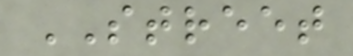STREET
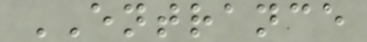ENTRANCE
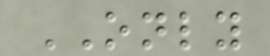ONLY
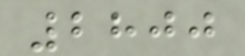2800
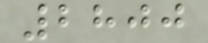2800
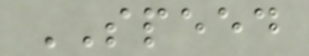SPEED
